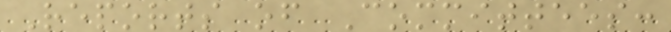Reports of Committees:
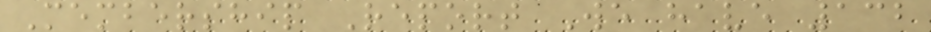Membership Report We have 132
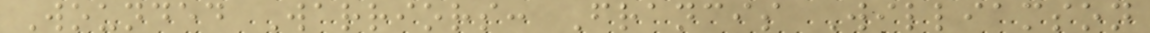Wounded Warriors: Francis Williamson
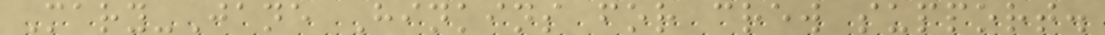Mary-Jane Hinkins for crew support.
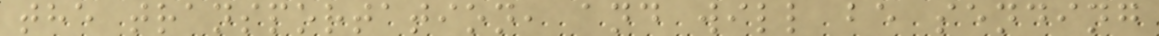the transportation, and will be sending
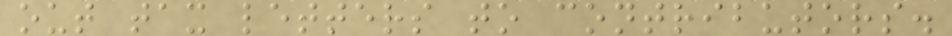out tax letters to contributors.
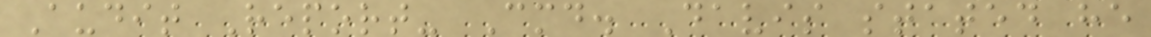Audit Report- Cmd. Davis stated he
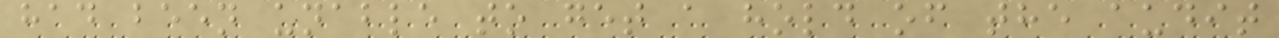had been unable to get a hold of the audit
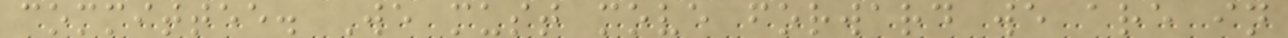committee. We must move forward we are in
